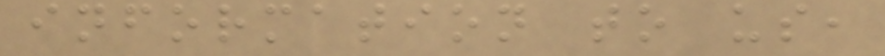information to us,
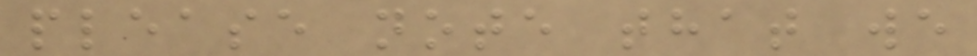please note that we
